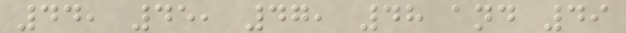44, 45, 47, 48 and 49
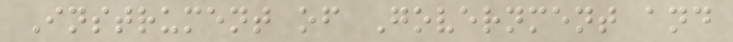Instrument of Government and
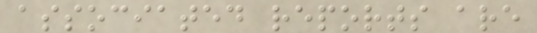associated reports are
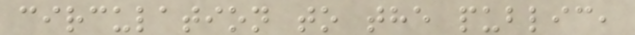circulation to the public,
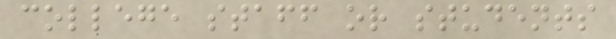college staff or students
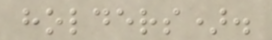holders).
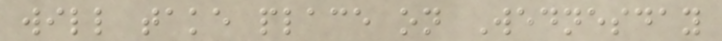will take place on Wednesday
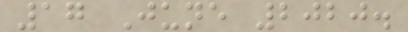17 June 2020.
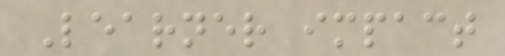Learner impact
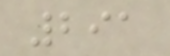291
